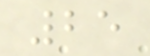25
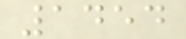1454
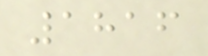1816
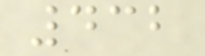432
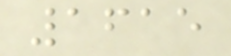1615
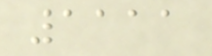1111
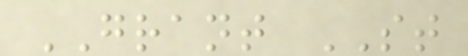GRANT ST
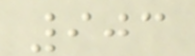903
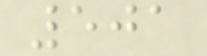501
